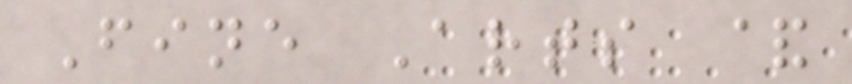Fine Arts &
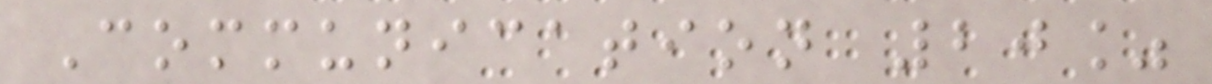Communication 20%
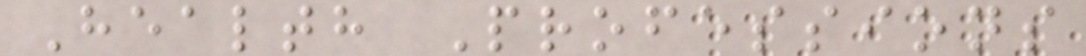Health Professions
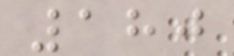180
